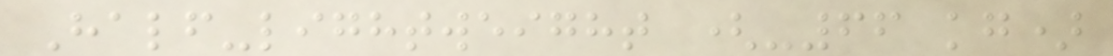Half-lightweight (-66 kg)
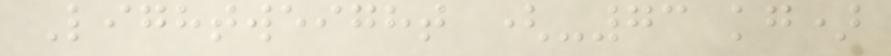Lightweight (-73 kg)
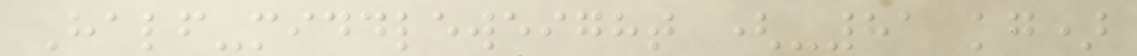Half-middleweight (-81 kg)
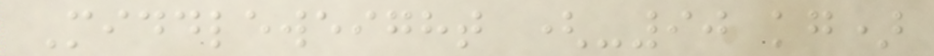Middleweight (-90 kg)
